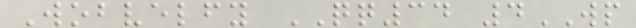Wobvelfy QQ34 4WP
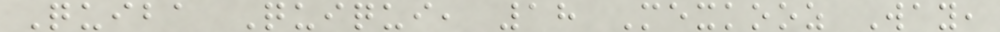Quiba Quiqui, 18 Mexkooz Way,
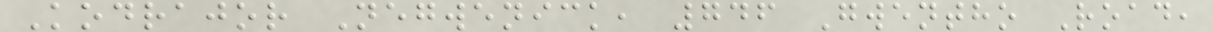Kodrajor Negwenick, 746 Gwentho Road,
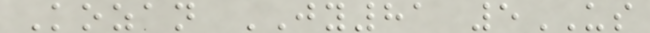Kozan JY81 5US
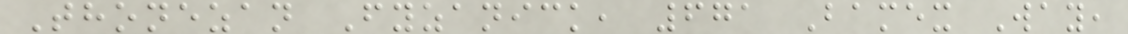Thonezan Fyzanick, 671 Bamex Way,
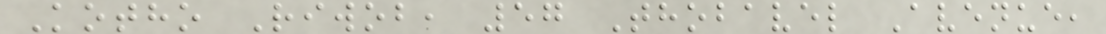Kotho Riwob, 57 Thobavel Avenue,
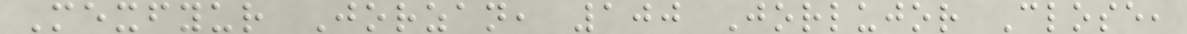Mexfyur Jorzan, 100 Jorlujor Close,
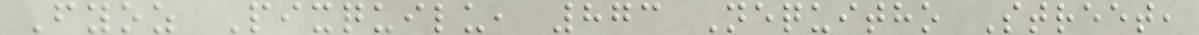Fyoz Pixquilu, 873 Nequitho Street,
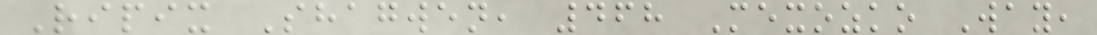Ripix Shagwen, 468 Mexozko Way,
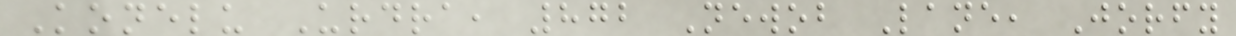Konelu Urdra, 872 Newob Lane, Jorfy
